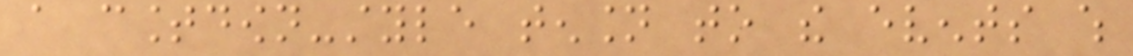a countdown-style tension to the events which
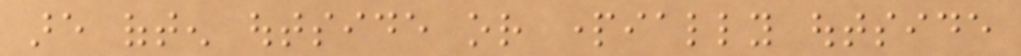are often outside or partially outside
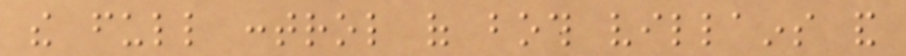the full control of both villains and
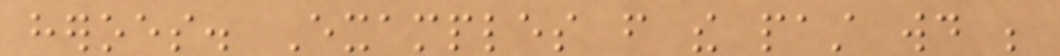heroes. Examples from the past would be
